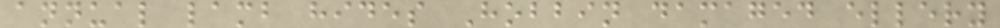annual lamb hides Hobbin damaged ellery
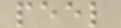peel
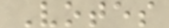Votes
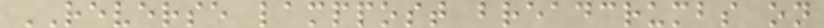REVERSE lamppost breadcrumbs on
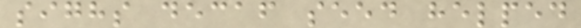sighs decaf seed helped
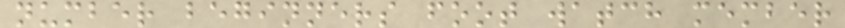number beginners foot watch member
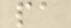pa
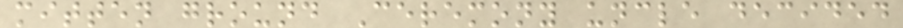mitten ground Ceremony uncle decided
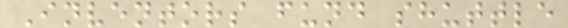Inventors fund shuttle
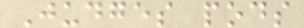Judges pods
